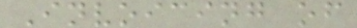Invoicing of
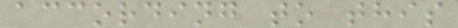according to this
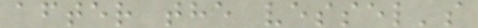after the vessel's
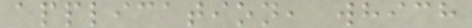application, which
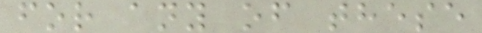for any of these
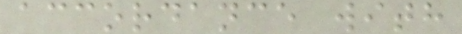accordance with
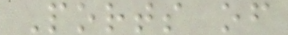Ports of
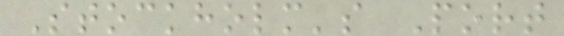Stockholm's Port
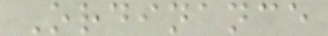Ordinance
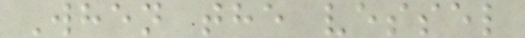When the vessel
